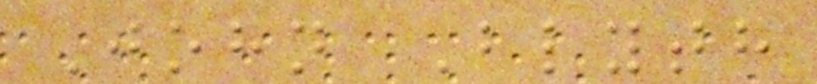John Blyth
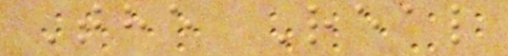The Real
